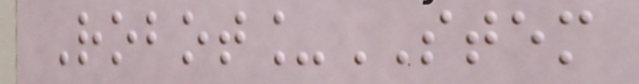Robot_STEM
